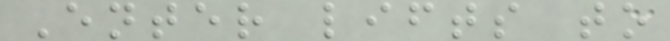Enter lifts to
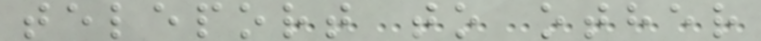teleport to other
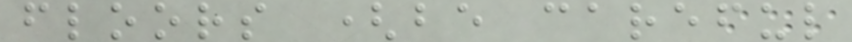floors (be careful
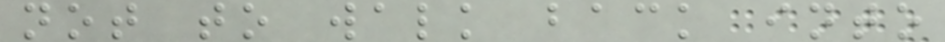not to walk back into
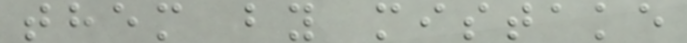them by mistake
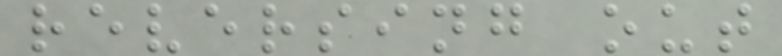reversing out
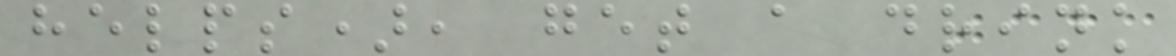helps), get a drink
